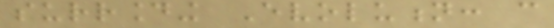surrounding Evolution: can
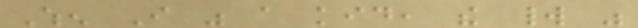When I was a kid, the world was
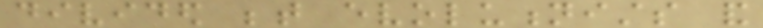divided between evolutionists and
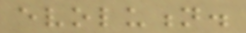evolution.
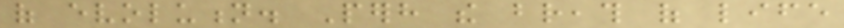of evolution. Perhaps the breath of life
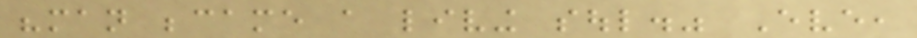"man became a living soul." Eve,
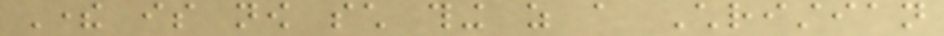There is now such thing as a Christian
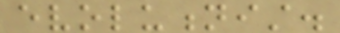evolutionist.
